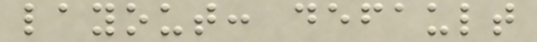layout: default
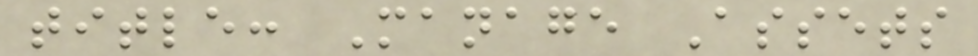title: Manage Assets
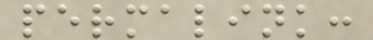permalink:
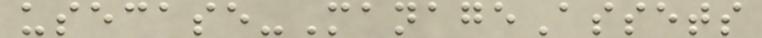usecase-ManageAssets
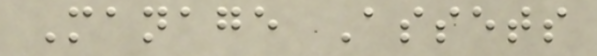Manage Assets
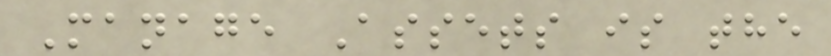Manage Assets is the
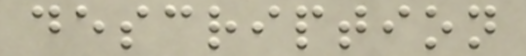description
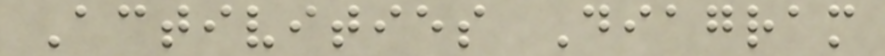Activities Diagram
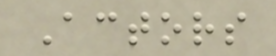Actors
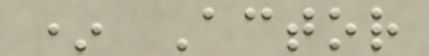* Actor
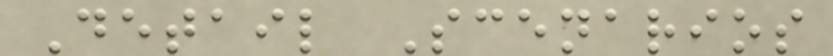Detail Scenarios
